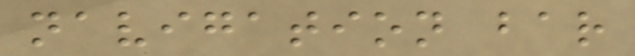navigation bar
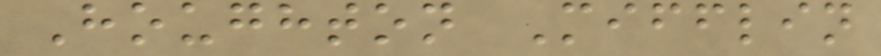Houghton Mifflin
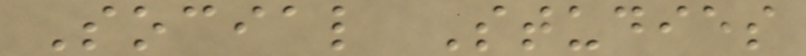Social Studies
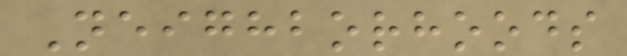Neighborhoods
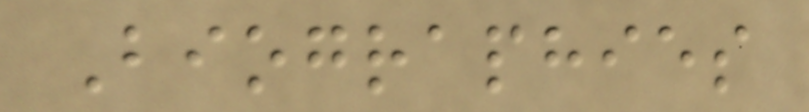Biographies
